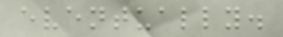eventually.
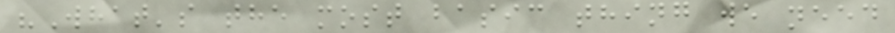"What's the most basic thing we need
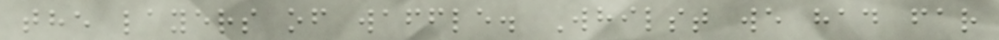the layers of waffle. Whilst we had far
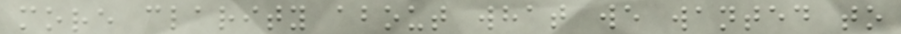more clarity about what we wanted to
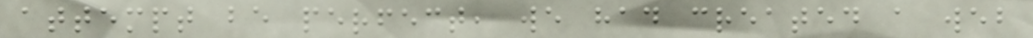attempt be perfect, we had created a web
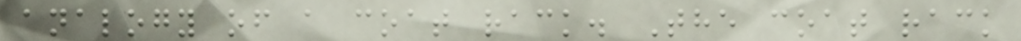analogy of a coat rack. The coat rack
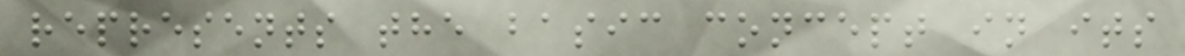represents the basic concept in its
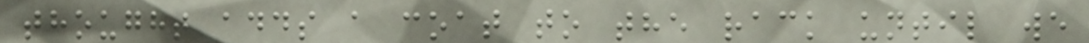thought adds a coat to the rack until we
